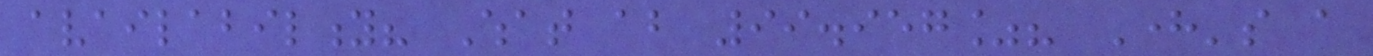availability? What about 99.957%? Here's a
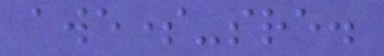awesome-sre.
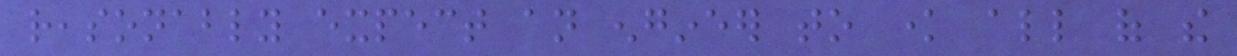reasonably expect an engineer to know all of the
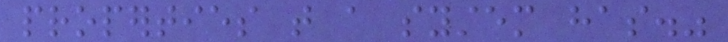properties that a system has."
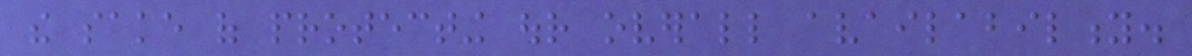the sake of protecting our overall availability.
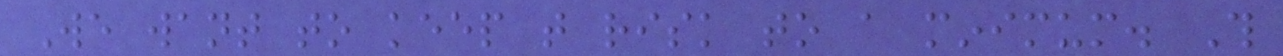We want to keep that risk to a minimum. This
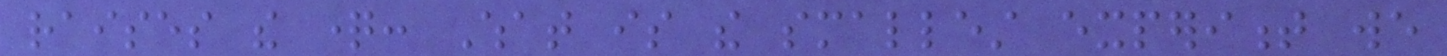raises the question: What is the smallest experiment we
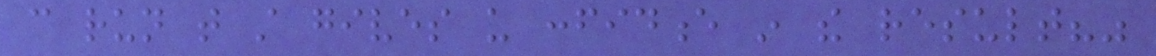can run that still gives us confidence in the result?"
